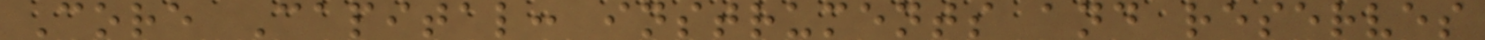Core Capital: instruments and reserves
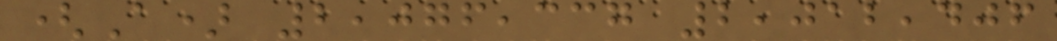(A) 2,076,337 2,012,406
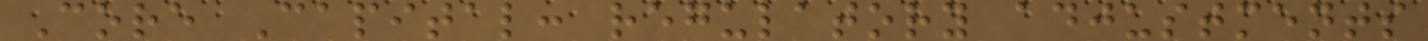Core Capital: regulatory adjustments
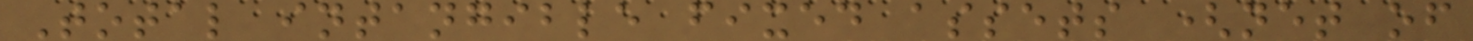Total intangible fixed assets (net of
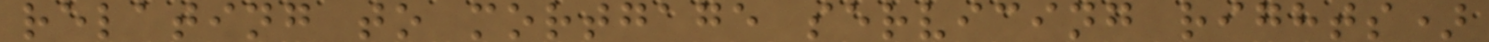relating to mortgage servicing rights)
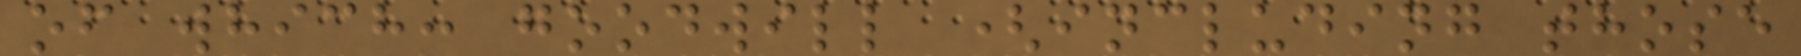of which: goodwill (including those
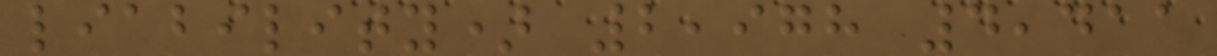liability) 2,978 4,411
